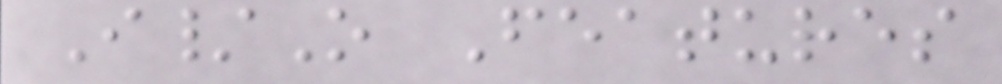I/O Features
